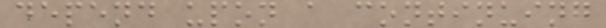depend upon a continuing
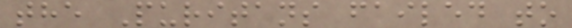the Puritans failed to
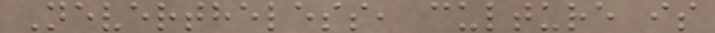Nevertheless, culture is
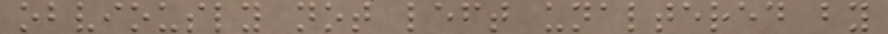obviously not left unaltered by
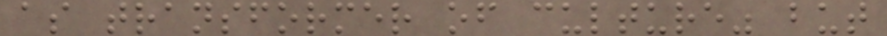as transformer of culture" but
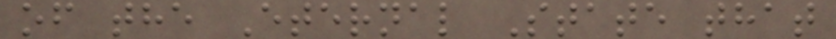of the Eternal State that
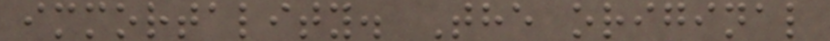immortality. The original
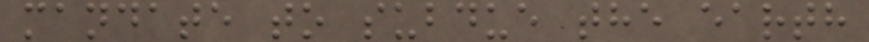mandate to subdue the earth
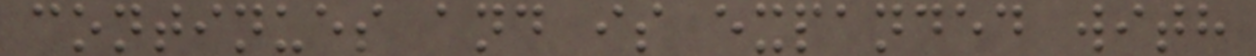continues and is expanded with
